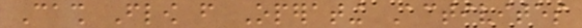Cash Flow from Operating Activites
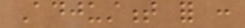Adjustment for :
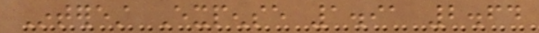Interest Expense 1.91 2.64
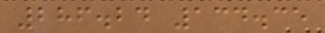286.24 134.35
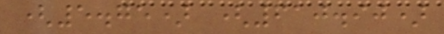(5.75) (610.90)
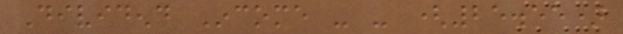Dividend Income - - (25.55)
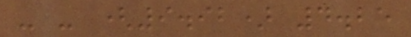- - (9.92) 4.25
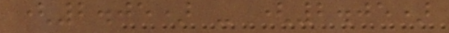(2.05) - (2.05)
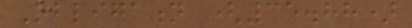Obligation (35.88)
